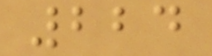224
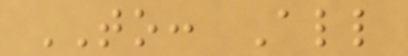TO: All
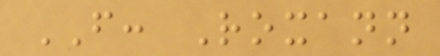FROM: Roxann
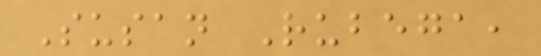Susan Rubega,
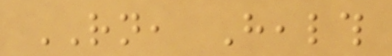RN, Health
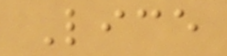Lice
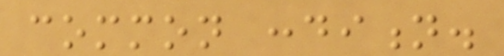common condition.
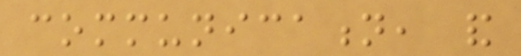communication, and
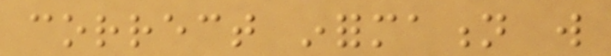correct information will
